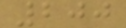200
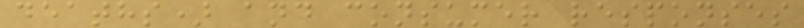deaths) and consumer responses
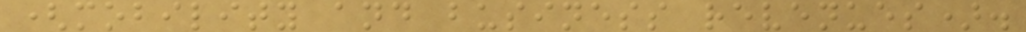(mobility and business revenues).
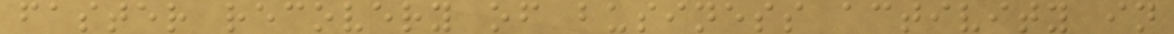faster recovery of business activity in
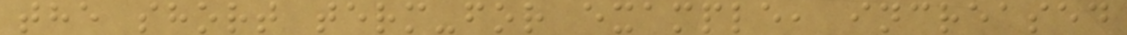the short term-for example, increased
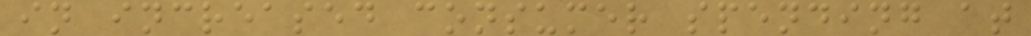in increased consumer spending at
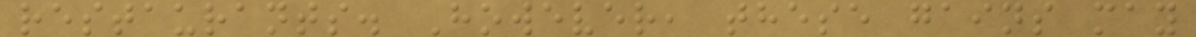restaurants. However, these gains may
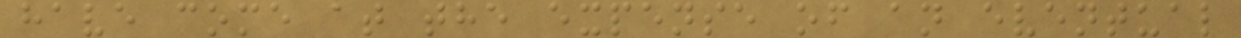have come at the expense of an eventual
